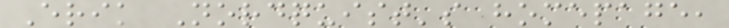Erik Nordquist's homepage,
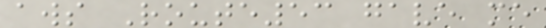aws Route53 gave me
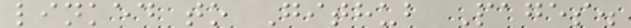linked to Github Pages.
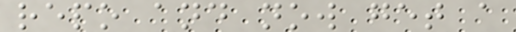repo and now get a
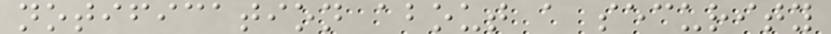notification about a security
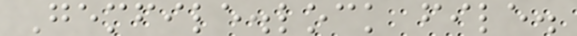Gemfile.lock file.
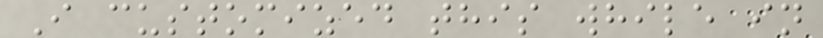I customized this while in
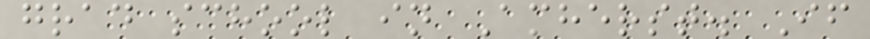grad school in Amherst. If
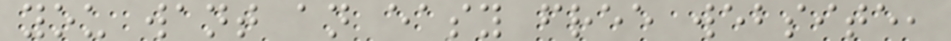you want an easy free website,
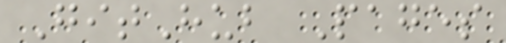GitHub Pages
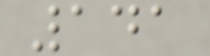141
